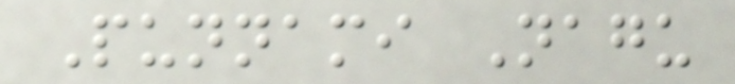Punnami Nagu
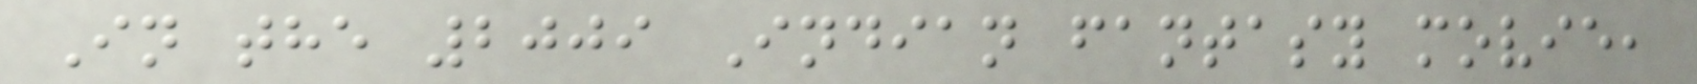In the 2009 Indian fantasy movie,
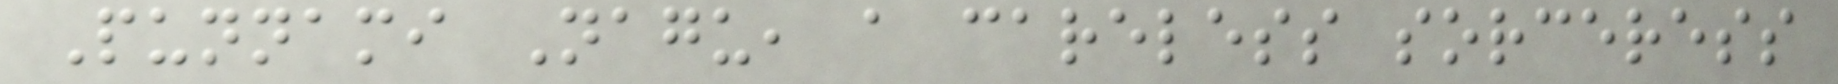Punnami Nagu, a careless sorceress
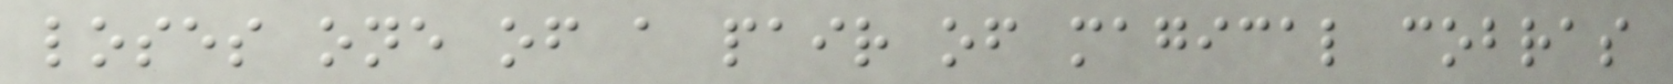loses one of a pair of magical cobras
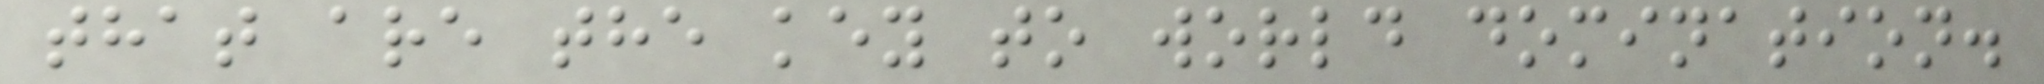that are the key to world domination.
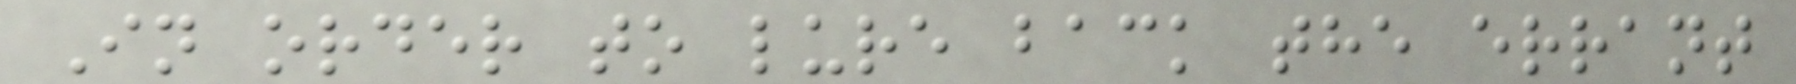In order to lure back the errant
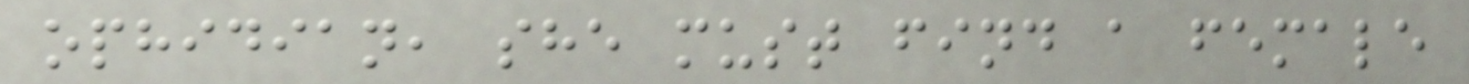ophidian, she must find a female
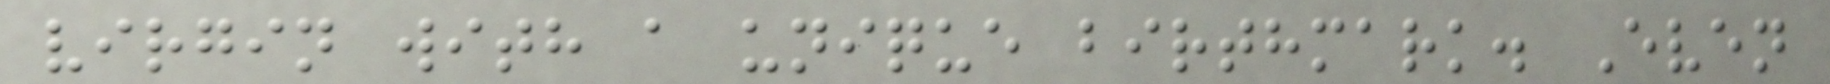virgin with a unique birthmark. Even
